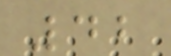42
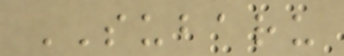SUBARU
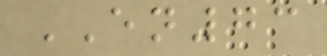EN73
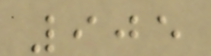905
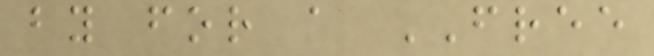by for a FREE
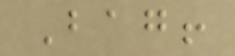Bag!
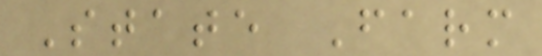State Farm
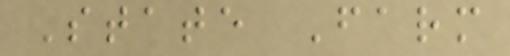State Farm
